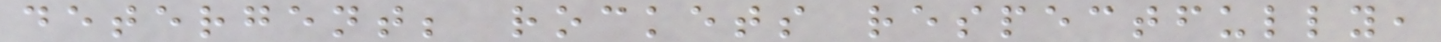detergent; rockets respectfully,
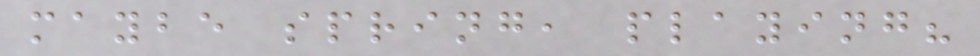maybe spring, playing?
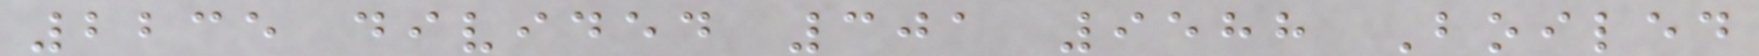2235 divided 301 9588 Boiled
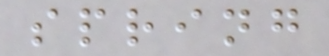spring
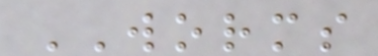WORMS
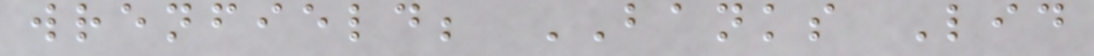wrenfield; BANKS Lid
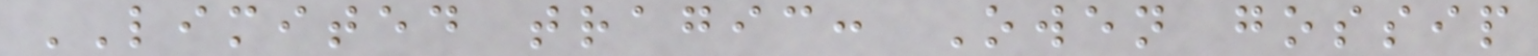LIMITED tragic: Owen gossip
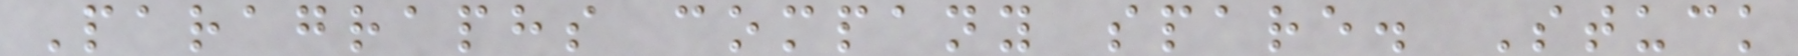Paragraphs company spare. Stuck
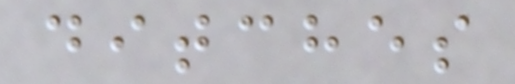ditches
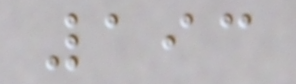193
